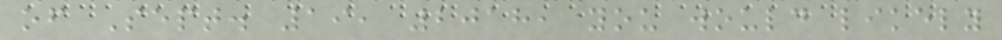of Sept. 19, 2018, you would likely
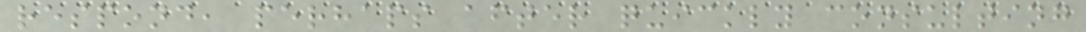respond, perhaps after quickly consulting
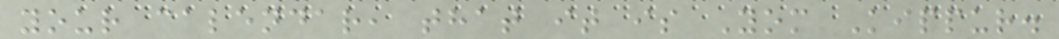your calendar, that it is Yom Kippur.
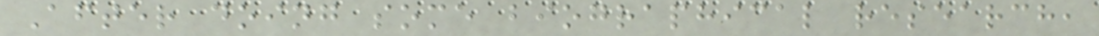After doing some biographical research,
